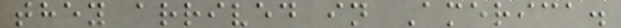they arrived in America.
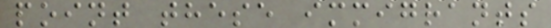point these immigrants
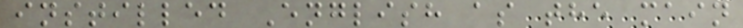instilled English as the main
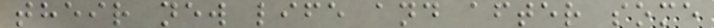their new life and after some
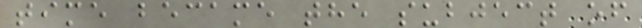time became the subject of
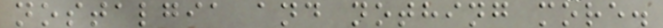nostalgia and nothing more.
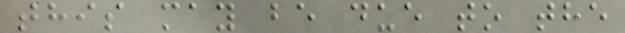this may be due to the
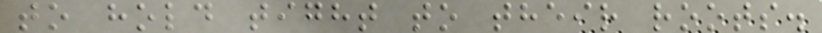to hold tight to their roots.
